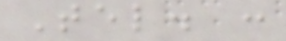Tel. :
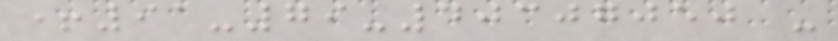+91-79-40307050 -
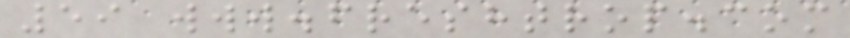59 www.freshtrop.com
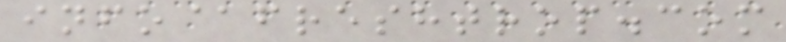info@freshtrop.com
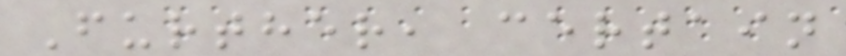Further, certain
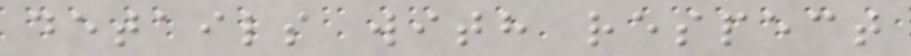details with respect
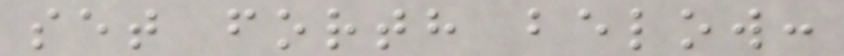set forth below:
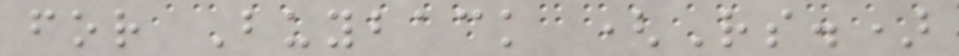for Buyback (Rs.)
